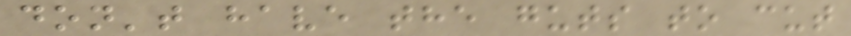don't have the guts to cut
